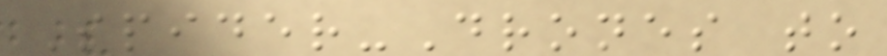Spider-Drones to
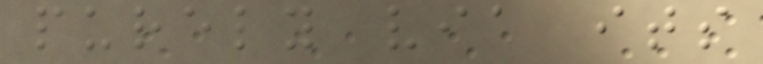purely via its
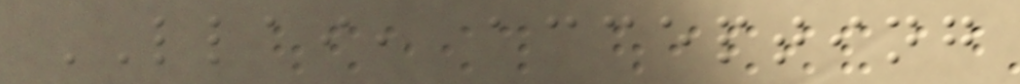LLAI, accepting
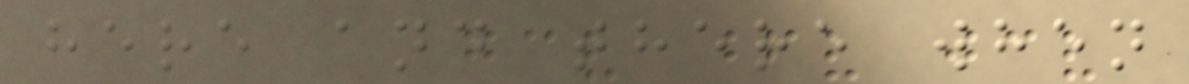here and there when
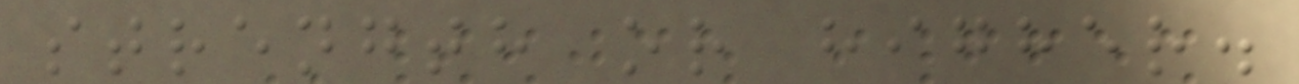strength or higher.
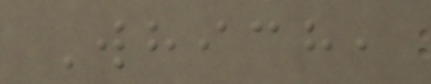Which,
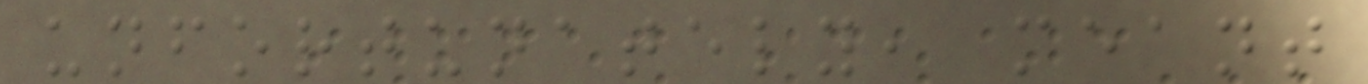unfortunately, meant
